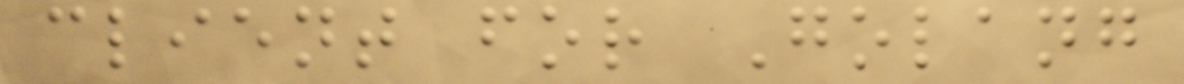client for Golang
